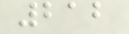212
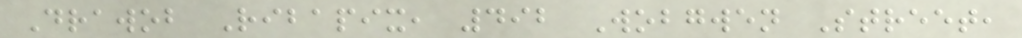Drawob Ribapix, 492 Wobgwen Street,
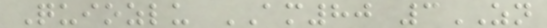Quiozlu AM80 3ZN
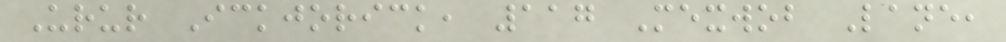Urur Ickjorick, 117 Mexwob Lane,
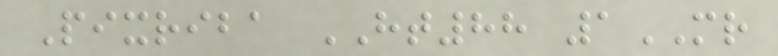Pixriba HT88 1MR
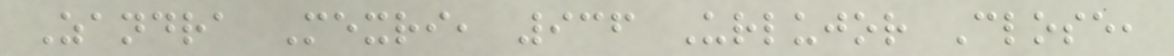Zandra Mexri, 936 Urlujor Close,
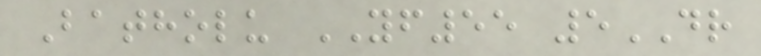Batholu YF55 5DR
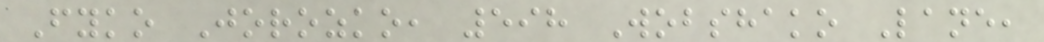Fyko Jorozko, 598 Wobshako Lane,
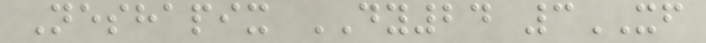Neshapix DY24 3XF
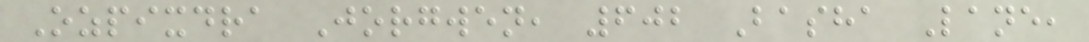Ozpixdra Jorgwen, 602 Basha Lane,
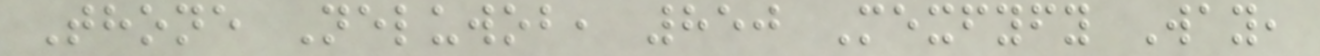Thone Neluwob, 850 Mexfyfy Way,
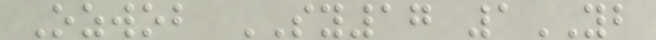Ozwob SY17 1YB
